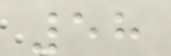58
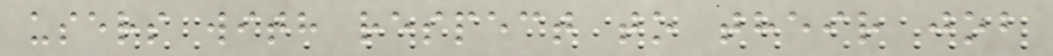users with respect to their job
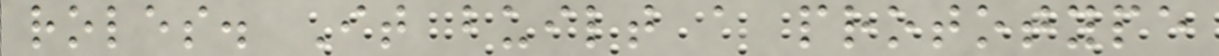roles. It built a prototype
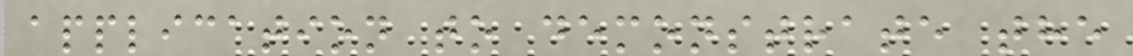application to demonstrate the
